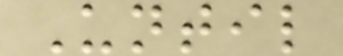Until
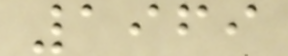1969
